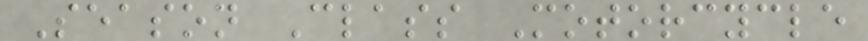Season Class Motorcycle
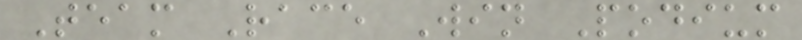Team Race Win Podium
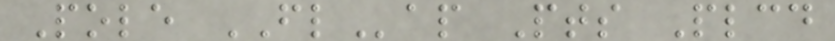Pole FLap Pts Plcd
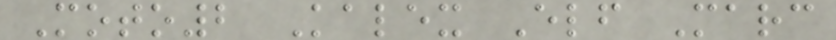Moto2 Kalex Elf Marc
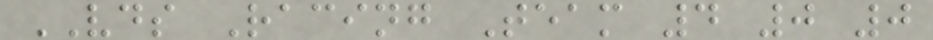VDS Racing Team 4 0 0
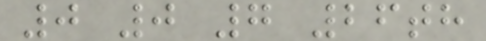0 0 7 26th
